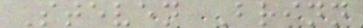Steven Brinn
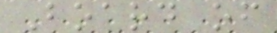Board of
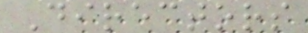Directors
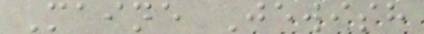Maine Jewish
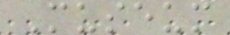Museum
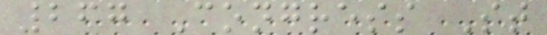267 Congress St
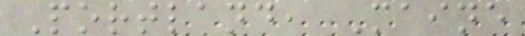Portland, Maine
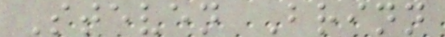Steven Brinn
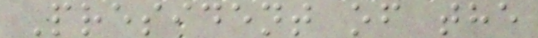President of the
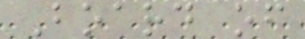Board of
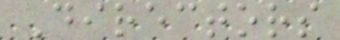Directors
